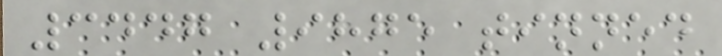3447 9875 tinned
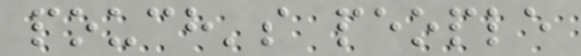pouch's people
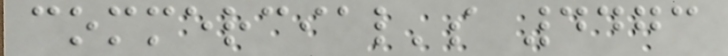commercial's 4473
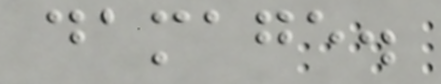damage.
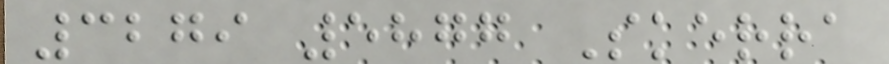3279 5877 Skerra
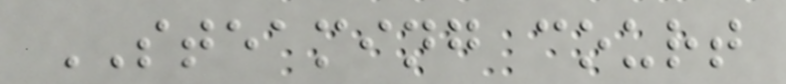STEAMING court
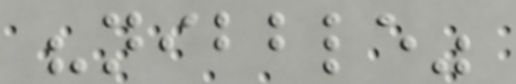"nibble"
